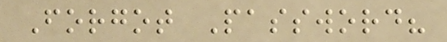Forgot Password?
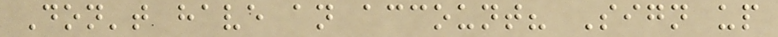Don't have an account? Sign up
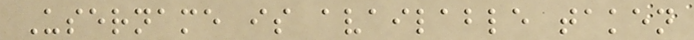Username is available taken
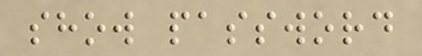show password
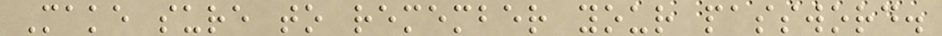Make sure to remember your password.
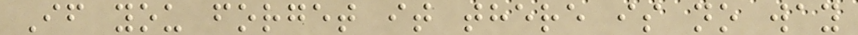If you forget it there is no way
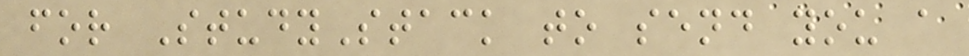for StudyStack to send you a
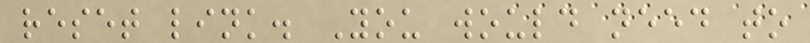reset link. You would need to
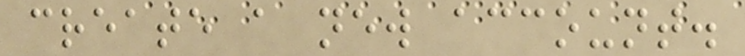create a new account.
